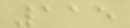115
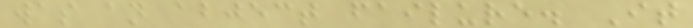was an abject failure. It
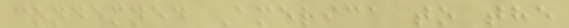condemned America to the
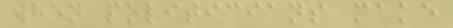when politicians make
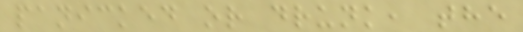panicked or drunk, the
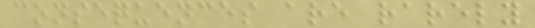consequences are rarely
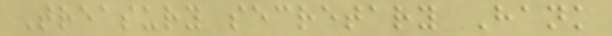Treasury secretary Hank
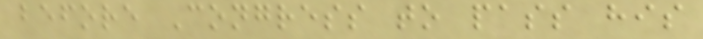before Congress to pass his
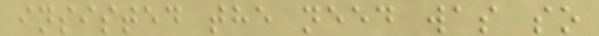insisted the need was so
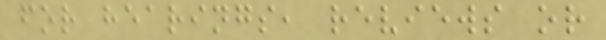for hearings, reviews or
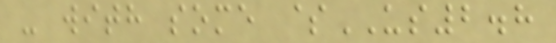- with some $US2.8
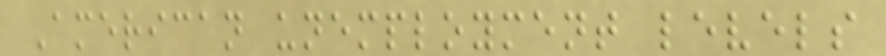American unemployment levels
